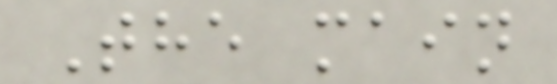The main
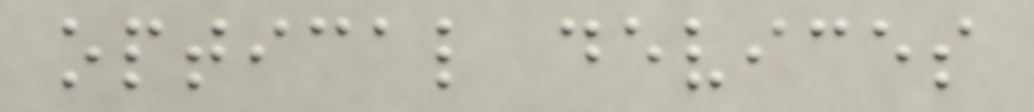optical devices
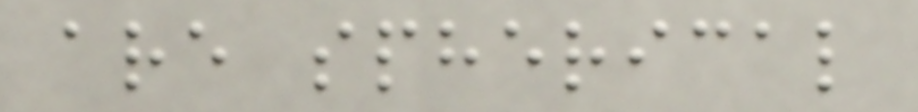are spherical
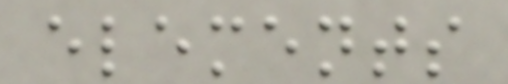elements
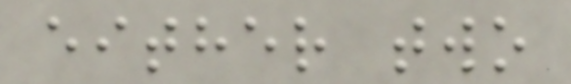either two
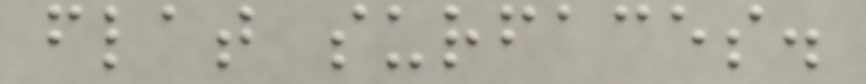flat surfaces.
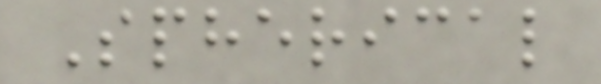Spherical
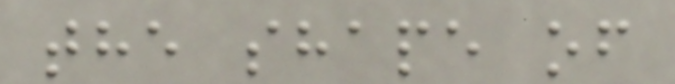the shape of
